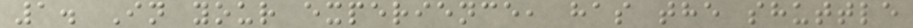1. In your experience, has the shuttle
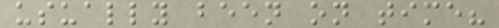usually been on time?
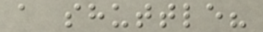a shuttle?
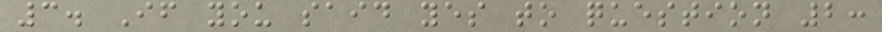3. If you said yes to question 2:
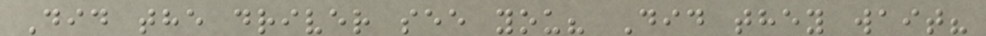Did the driver see you? Did they wait?
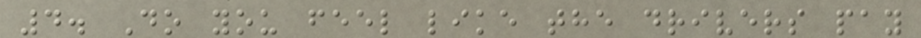4. Do you feel like the drivers pay
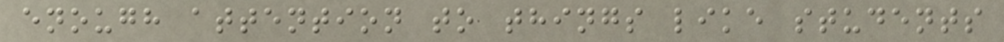enough attention to things like students
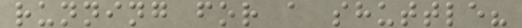running for a shuttle?
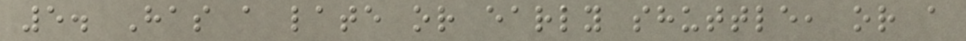5. Has a late or early shuttle, or a
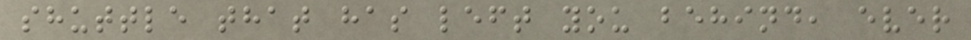shuttle that has left you behind, ever
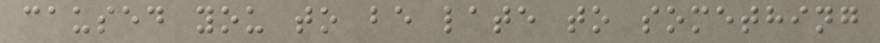caused you to be late to something
